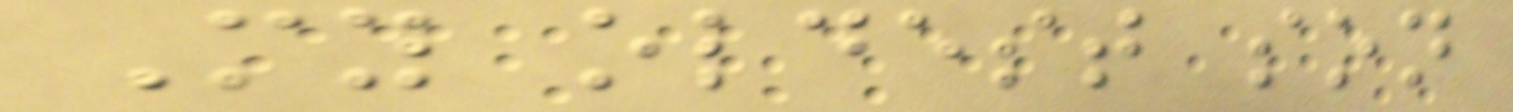My oldest son
